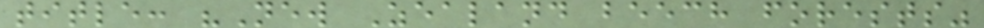title: "New Zealand beech forests"
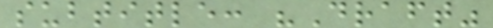subtitle: "Draft"
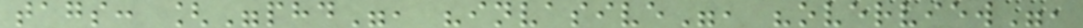tags: ["phd", "invasive", "overview",
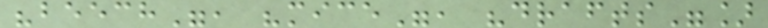"beech", "mice", "drafts"]
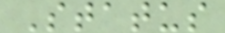Status
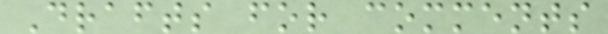Drafts for comments
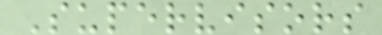Supervisors
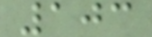103
